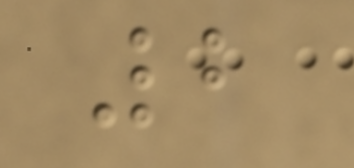2
